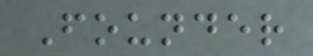Founder
